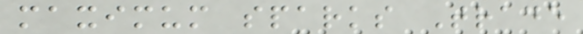maximum sparks Trade
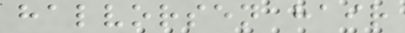halvorsen hair
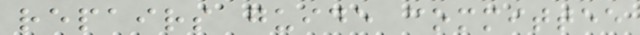repairs guide committee
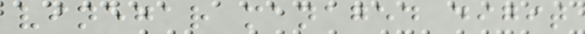vinegar managed digit
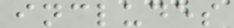includes
